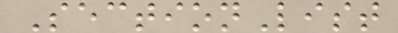SectionList
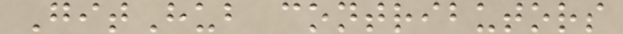GitHub contributors
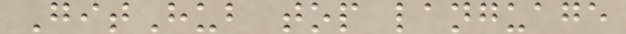GitHub top language
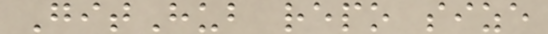GitHub repo size
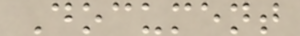Document
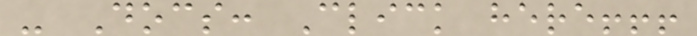- Docs: Click here!!!
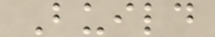Build
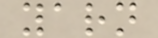yarn
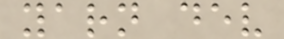yarn dev
